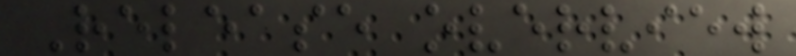Release overview
